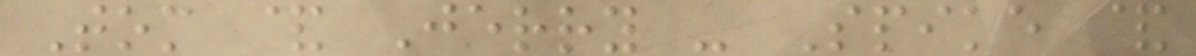Tom & Jerry - Spike &
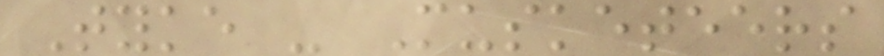Tyke - Musketeers
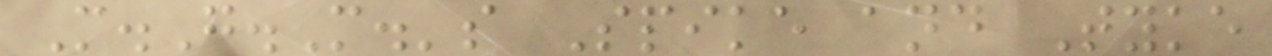M.G.M.'s Spike and Tyke
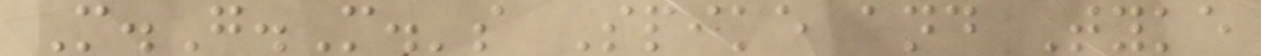M.G.M.'s Spike and Tyke
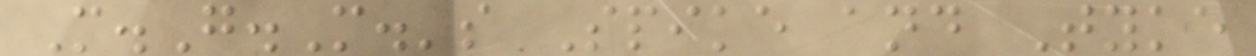M.G.M.'s Spike and Tyke
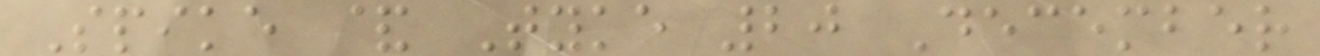Spike & Tyke 20 December
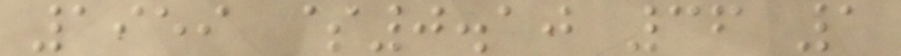1959 $0.10 36 1
